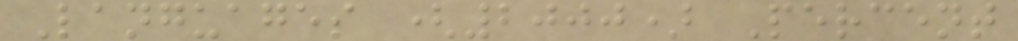Languages (2000) Percent
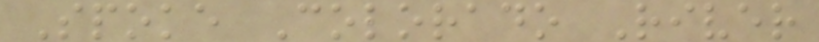Spoke Colorado River
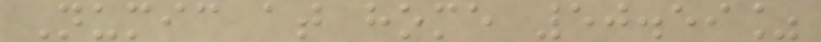Numic at home 50.59%
